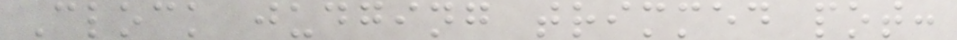Clock judging trimmed pot:
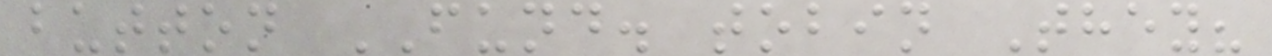button FUND. tobin They?
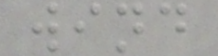wind
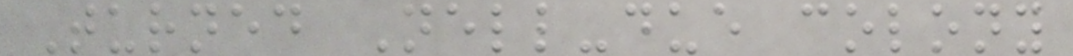Turned Nell-due colony
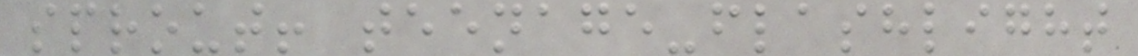sprout! teenage-flashlight
